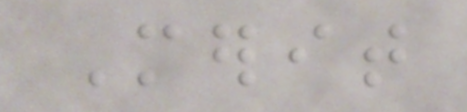Merit
